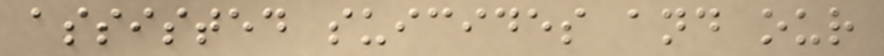assisted suicides and our
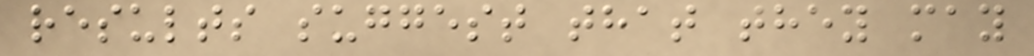results suggest that they may
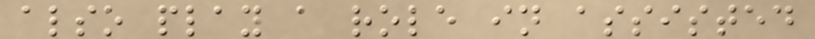also play a role in assisted
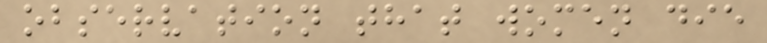observation that women die
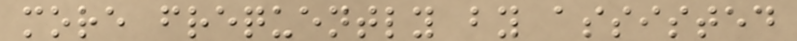more frequently by assisted
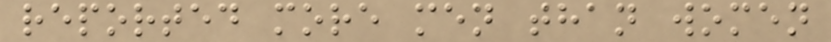reported more men than women
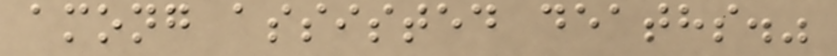among assisted deaths."
